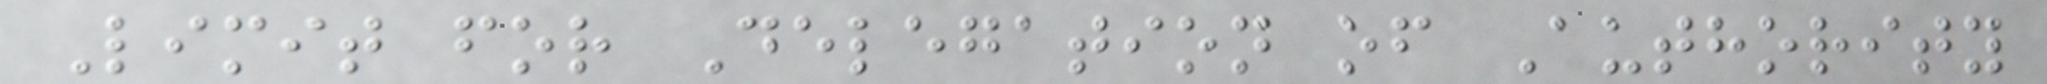Limit for Delegation of Authority
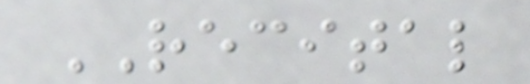RECITAL
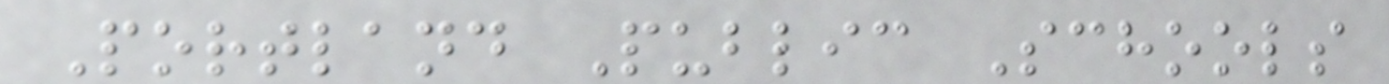Portland Public Schools
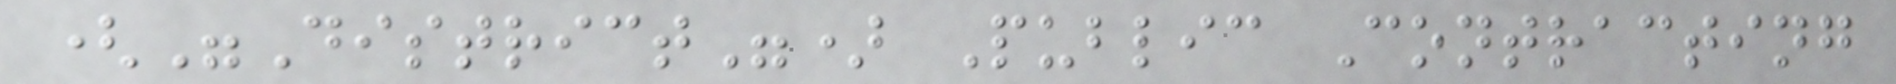("District") Public Contracting
